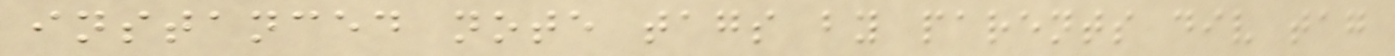instanced note tags by parents div tag
